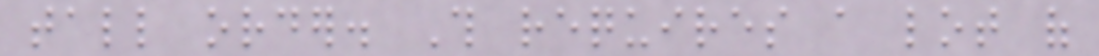tall order. This requires a lot of
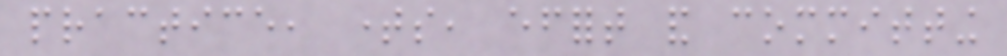practice, times, effort and committing
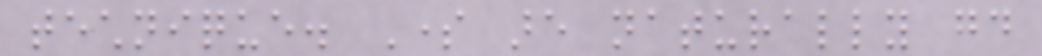technique. Some are naturally good
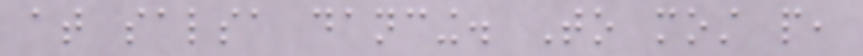at salsa dancing. To most people,
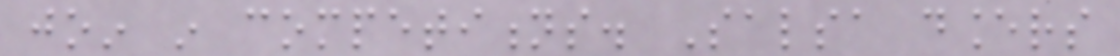join in competitions. Salsa dancers
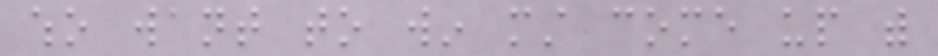who want to win must come up with
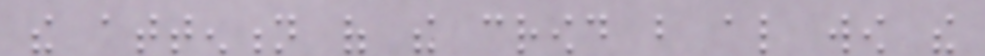the attention of the crowd but also wow the
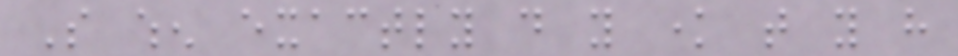So when exactly do you know that you have
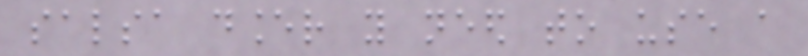salsa dancer you need to use a
